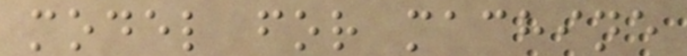model for machine
